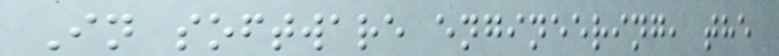In software engineering, the
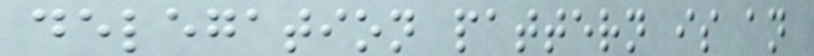delegation pattern is an
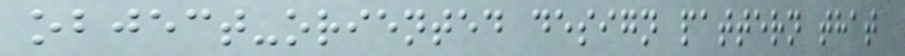object-oriented design pattern that
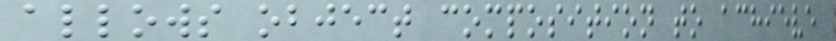allows object composition to achieve
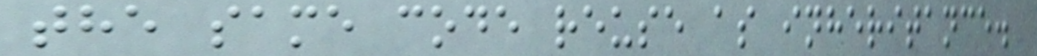the same code reuse as inheritance.
